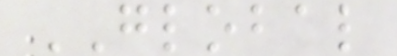GLOBAL
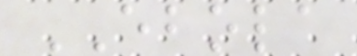EBOLA
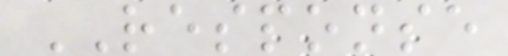RESPONSE
